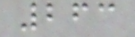263
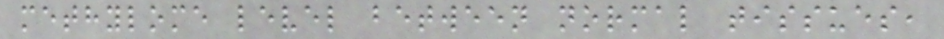methylome level between normal tissues,
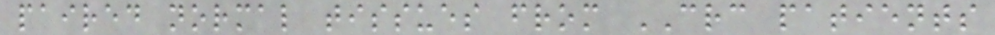paired normal tissues from CRC patients
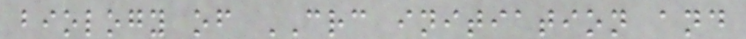biology of CRC initiation and
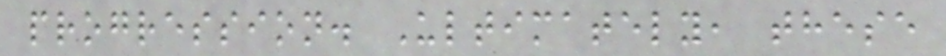progression. Ultimately, these
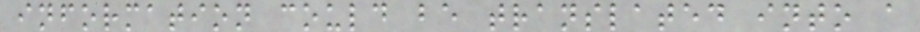information could be translated into a
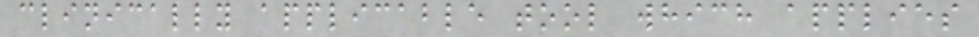clinically applicable tool which applies
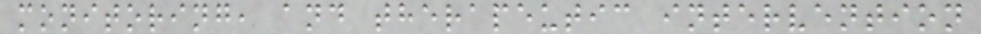monitoring, and therapeutic intervention
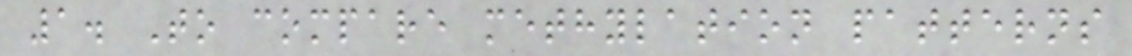1. To compare methylation patterns
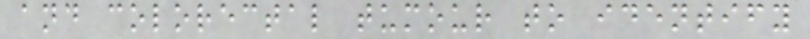and colorectal tumour to identify
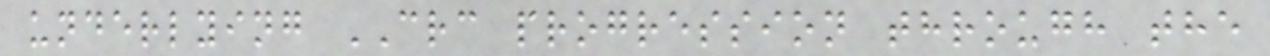underlying CRC progression through the
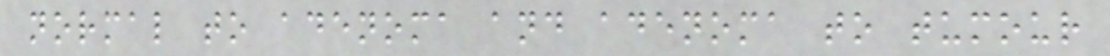normal to adenoma and adenoma to tumour
